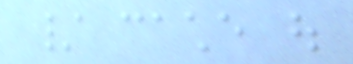/ cache out
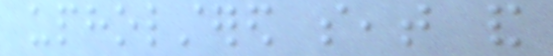upholstered seat and
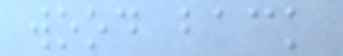wood back
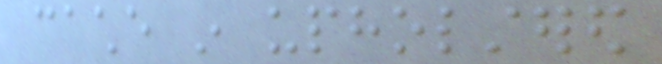cache in upholstered
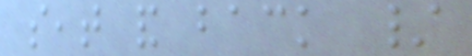seat and back /
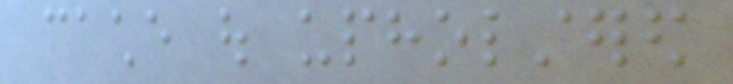cache out upholstered
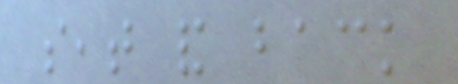seat and back
